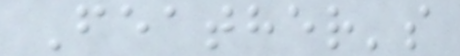Feather's
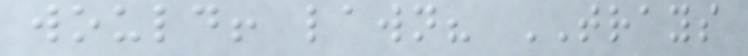would! lawn? TRAYS
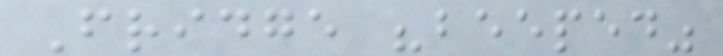Fridge "beeped"
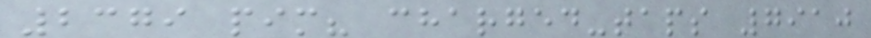2379 pim? charged-taps 7910
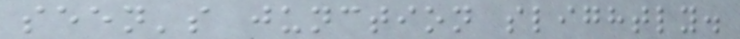seen's junction slightly.
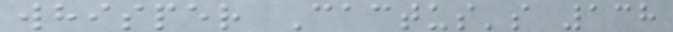whisper Cactus's 138
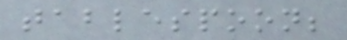tablespoon;
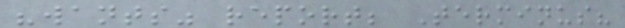"wants" report; Terminus?
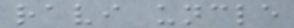ravi uncle
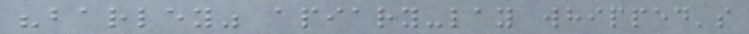"barley" apiary-lay whipped's
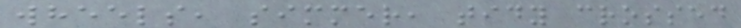wheels, simmer, tidy crossed
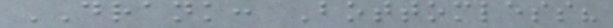DRANK: Bottomless?
